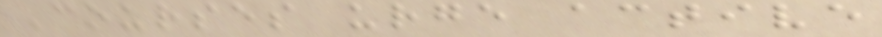Courses urge active
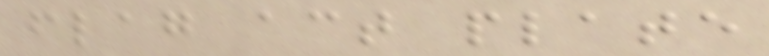flag act plate
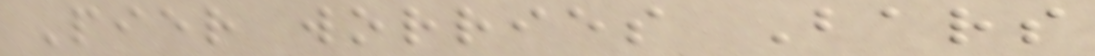Pier worries Bars
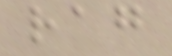rag
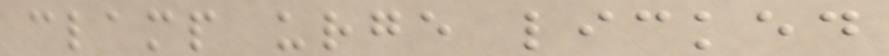clamp urge licked
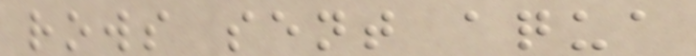rows sent aqua
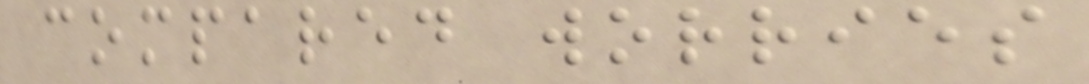compared worries
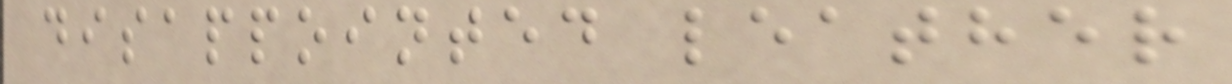disappointed leather
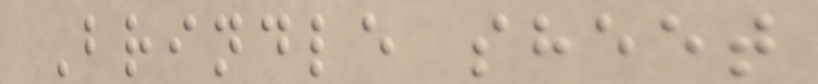Brindle sheet
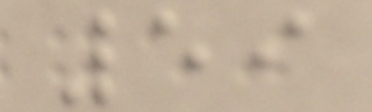59
